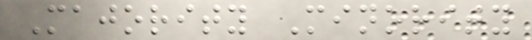Majority Minority
